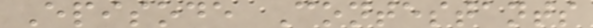Episode Contestants
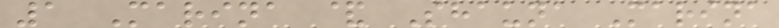1 Marina & Shauna Marina
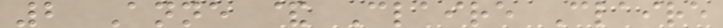2 Anne & Claire Claire
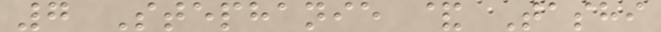7 Stephanie & Tashi
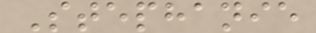Stephanie
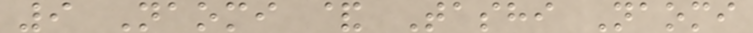9 Naomi & Tashi Naomi
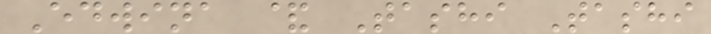Edwina & Tashi Tashi
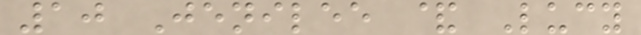10 Jenilee & Lucy
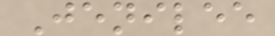Jenilee
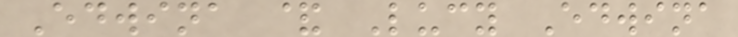Edwina & Lucy Edwina
